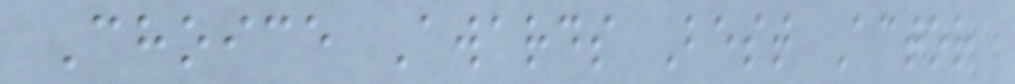Choice Awards Best Actor
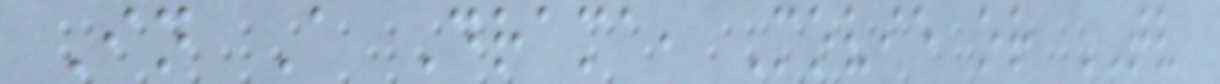In A Drama, Movie or TV
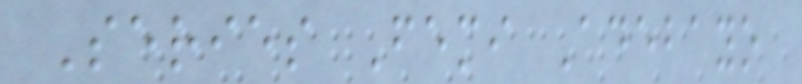Series Femi Adebayo
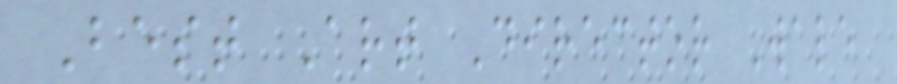Best Art Director Wale
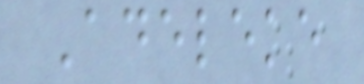Adeleke
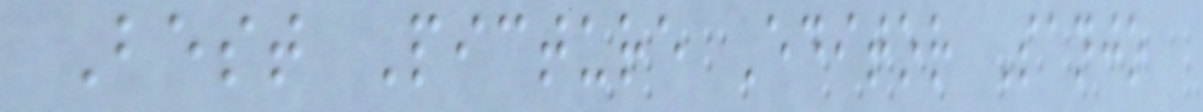Best Picture Editor Sanjo
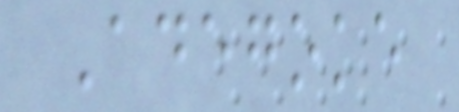Adegoke
